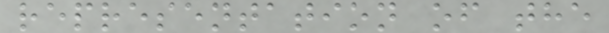representation of the
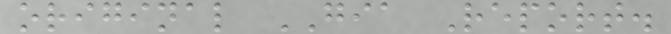original GIA Report.
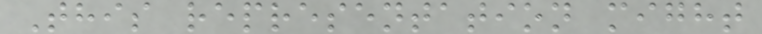This representation might
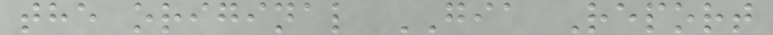the original GIA Report
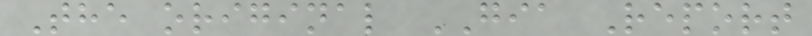The original GIA Report
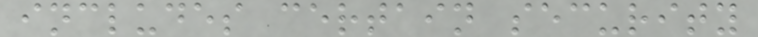includes certain security
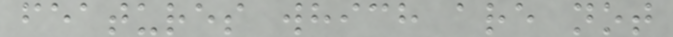features which are not
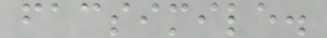facsimile.
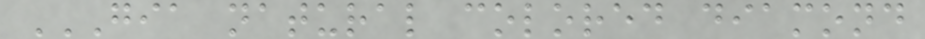GIA NATURAL COLORED DIAMOND
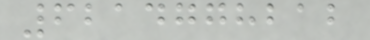6214778212
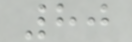80
